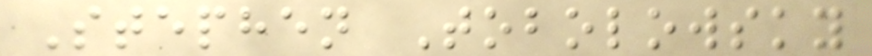Stephen Tobolowsky
